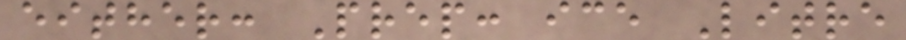either: Prep: ice Litre
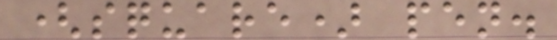(square) pen.
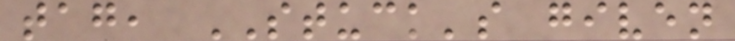tag, STUCK's given
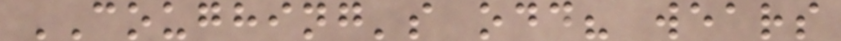COUGHING's odd? wears
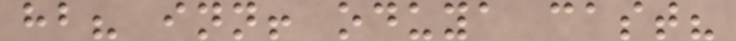hb? inn! oduya cast?
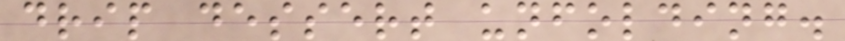drip dessert unfolding.
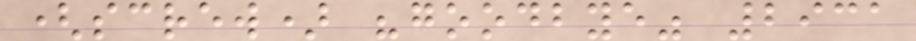(screw) "goodbye" 2931
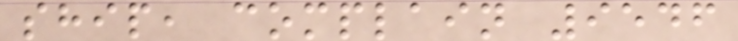ship, complain 9546
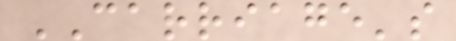CARRIAGE's
